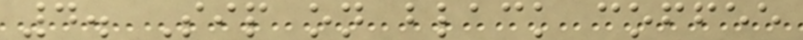4. Sip on black coffee
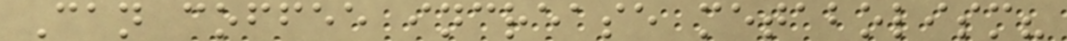Can coffee increase metabolism?
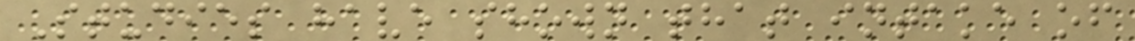Studies have shown that intake of
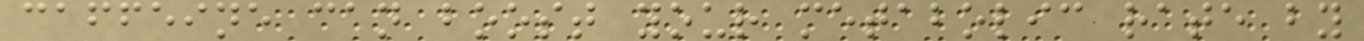caffeine can boost your metabolic rate by
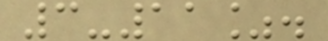3-11%.
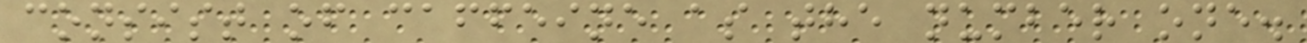consist of caffeine as the number one.
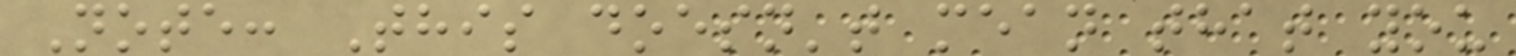Note: This doesn't mean that you
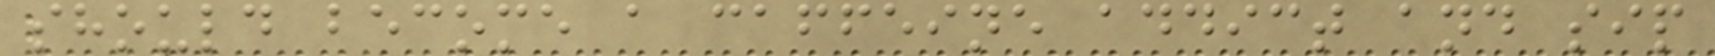should become a caffeine addict and sip
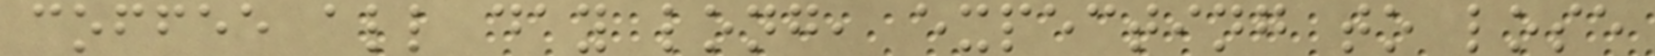coffee all day long, expecting to lose
